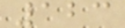123
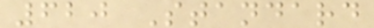620 Standard
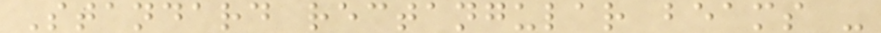Standard rectangular beams -
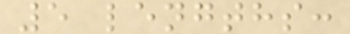5 lengths:
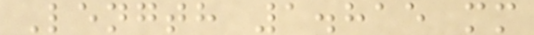Length 1.815 mm
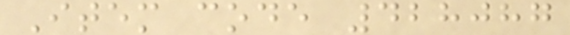Item code 428087
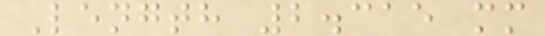Length 2.315 mm
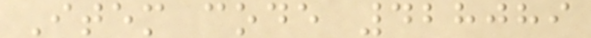Item code 428089
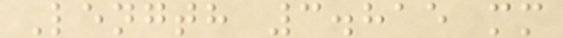Length 3.815 mm
